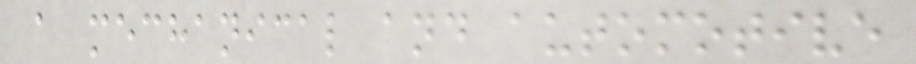a mechanical and automotive
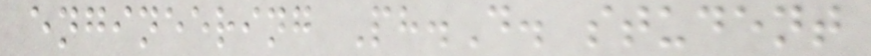engineering Ph.D. student
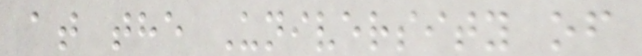at the University of
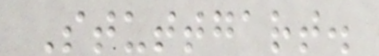Stuttgart.
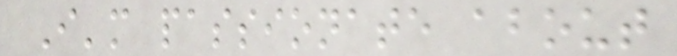I'm passionate about
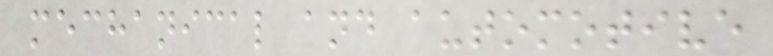mechanical and automotive
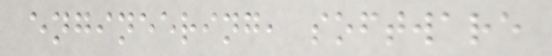engineering, software
